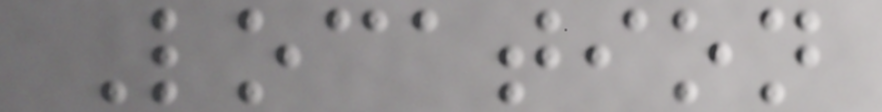Location
